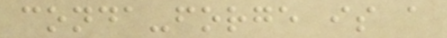conda-forge is a
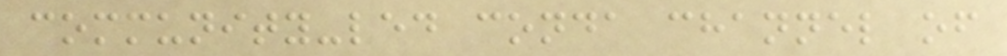community-led conda channel of
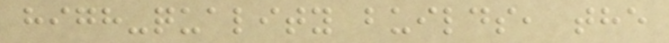high-quality builds, the
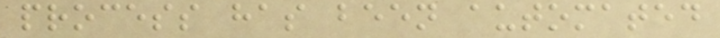process has been automated
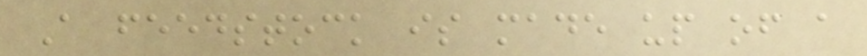A feedstock is made up of a
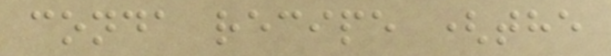conda recipe (the
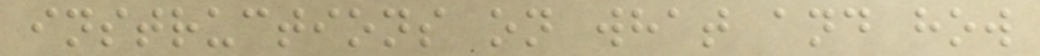instructions on what and how
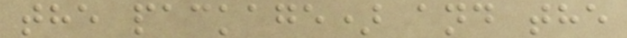the package) and the
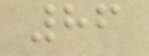86
